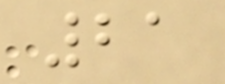21
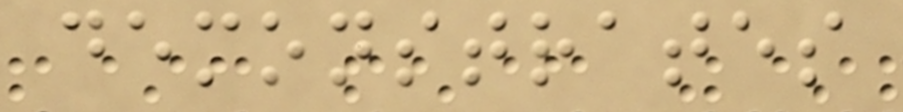demonstrates
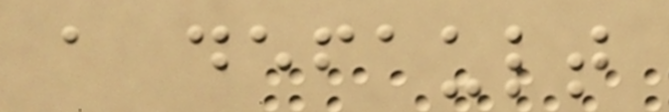a default
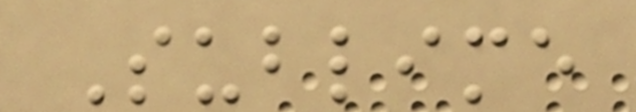Sublime
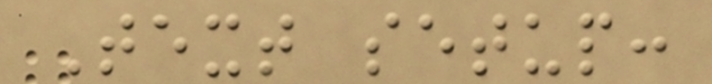Text setup:
